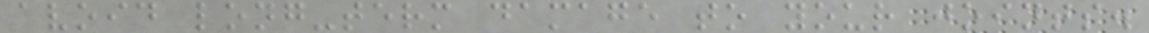avoid long-term damage to your joints.
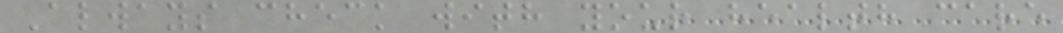Always check with your health care
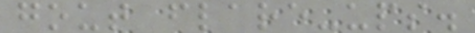gout flare-ups.
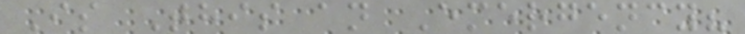Is This an Emergency?
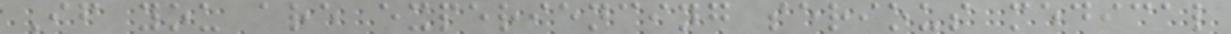If you are experiencing serious medical
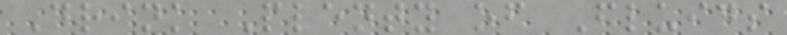Drink Plenty of Fluids
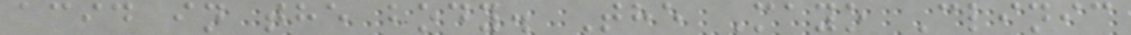acid in the body. The Mayo Clinic
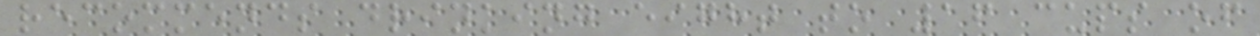recommends drinking eight to 16 cups of
